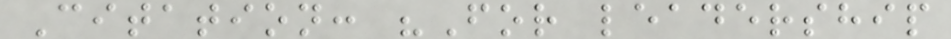Citation: "For leadership
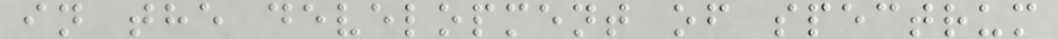in the development of spectrum
